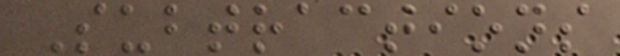Subtractions
